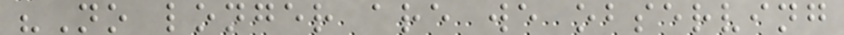"No longer are we observing
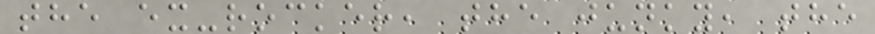the ex-rocker, the junky, the
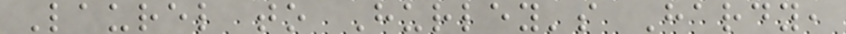Laurel to Hurley's Hardy,
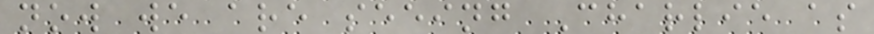now we are seeing Charlie as
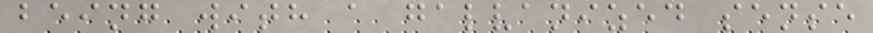being with a galvanized sense
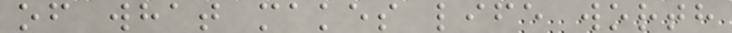of what makes life worth
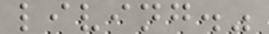living."
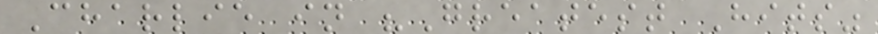Charlie in "Greatest Hits"
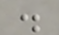.
